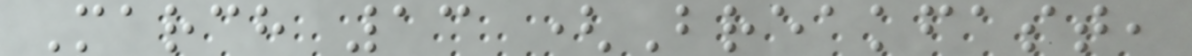March 13 (Breakfast,
